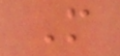M
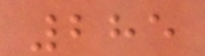285
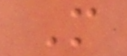M
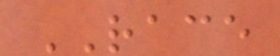RACE
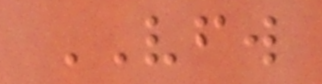VFW
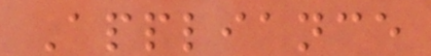Appliance
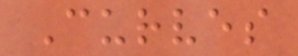Curves
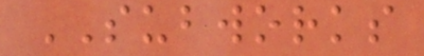SUBWORKS
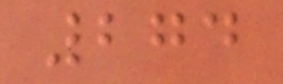274
